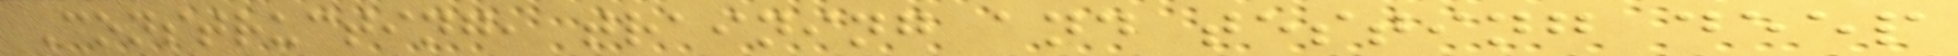Constructing, training and testing deep
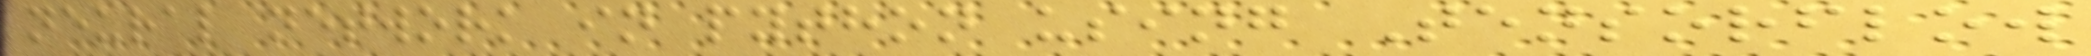neural network in python using Tensorflow
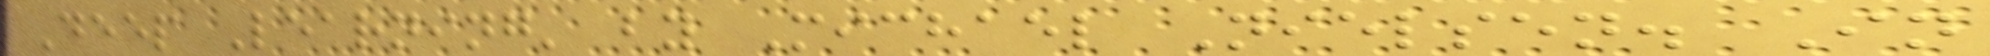Deep Learning' by Michael Nielsen. In
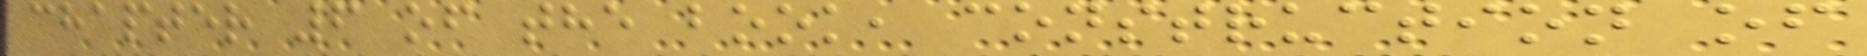chapter 6 of the book, construction of
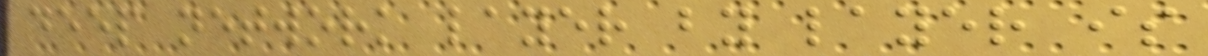deep network layer by layer is
